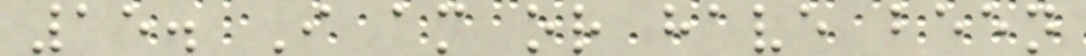15. I am or have been
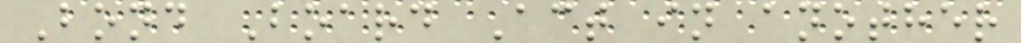Bond Board Act in another
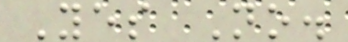Yes No.
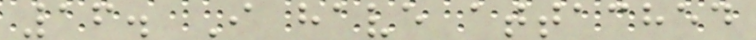16. I have attached
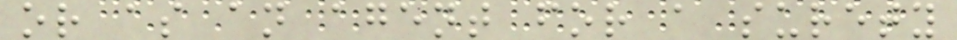or as an agent for a surety
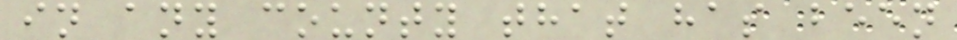in any county that has been
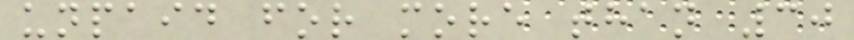unpaid for more than 30
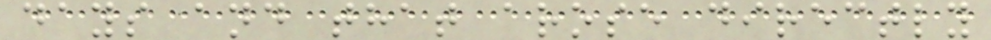days and that arose directly
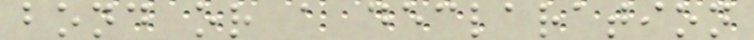bond or a declaration
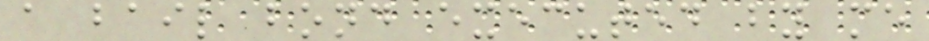a bail bond executed by me
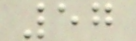57
